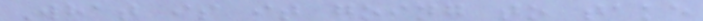What is it going to take
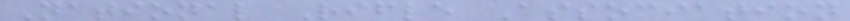National Rifle Association
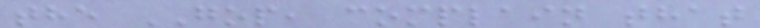the GOP, complain that
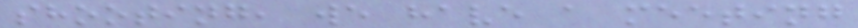shooting, we have a meeting
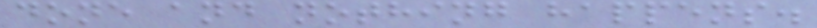done and nothing happens.
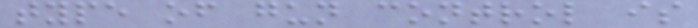type of gun control is
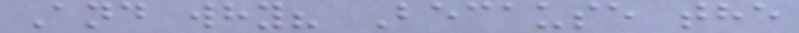And why? Because the
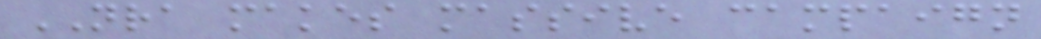NRA makes massive campaign
